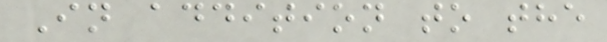In addition to the
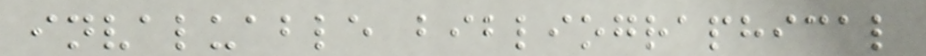invaluable bibliographical
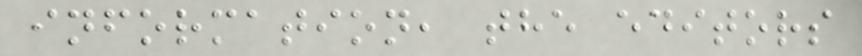information, the editors
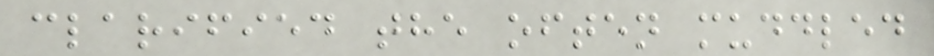clarified the often muddled
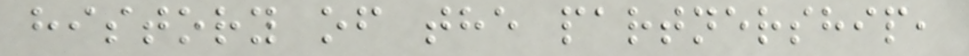history of the partnership,
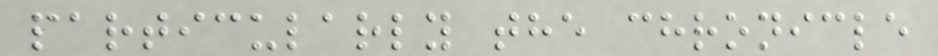particularly the chronicle
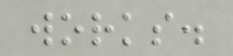works.
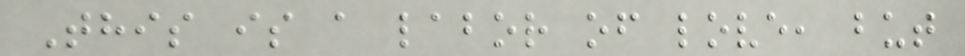This is a labor of love, but
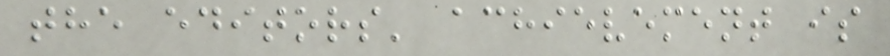the editors' achievement is
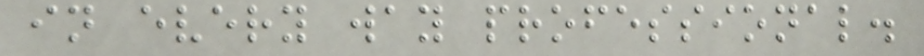in every way professional.
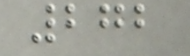272
